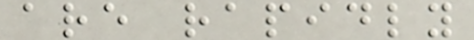are rapidly
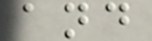and
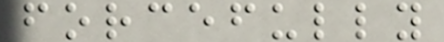forcefully
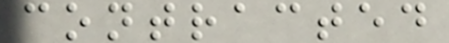contracted
